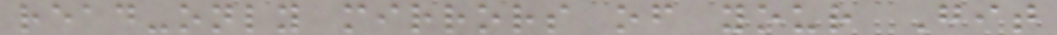read-only mirrors of your Git
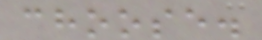choose.
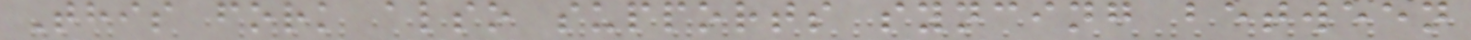This fork also supports syncing between
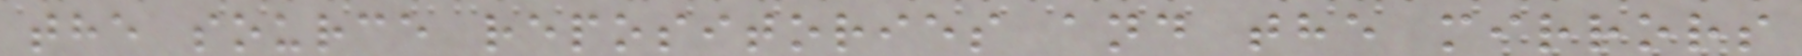the source repositories and the mirrors
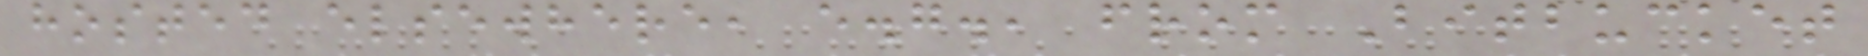hosted elsewhere, e.g., from Bitbucket
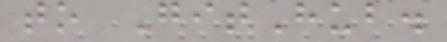to GitHub.
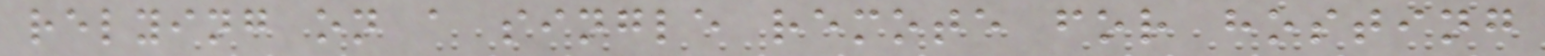relying on a single remote for hosting
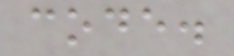code.
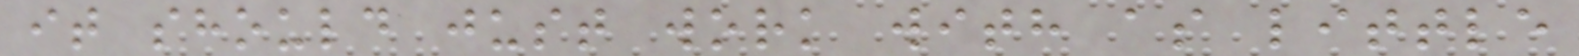it should just work with as little
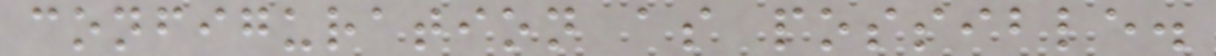configuration as possible.
